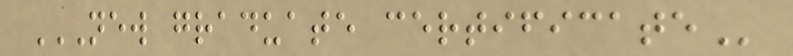NEW GRADUATE CERTIFICATE
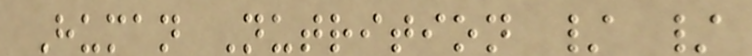Human Nutrition / /
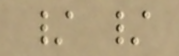/ /
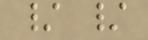/ /
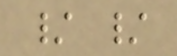/ /
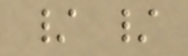/ /
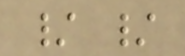/ /
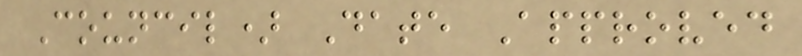Council) Date Approved
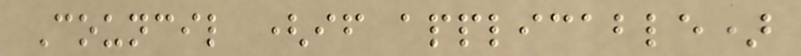Council (if applicable)
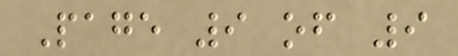Page 9 of 9
